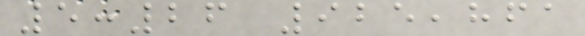5:26 925,861
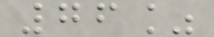76%
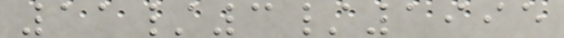11/3/1995
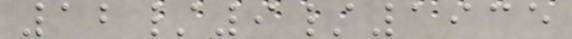12/9/1935
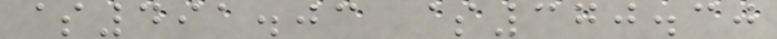$491.03 $370.30
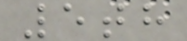5th
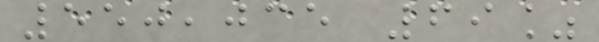550,035 69%
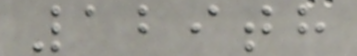129th
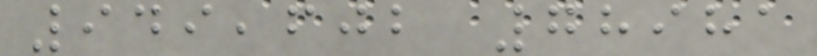949,602 78981
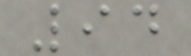94
